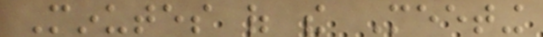Minutes of the Meeting
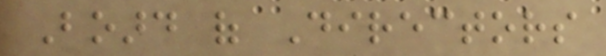Board of Directors
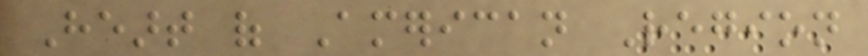Heart of American Region
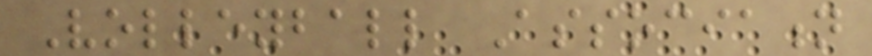Volleyball Association
